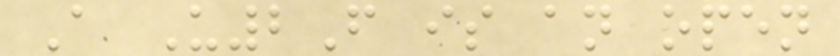A U2F is an open
